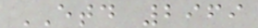ETD 2969
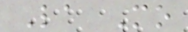La Mo
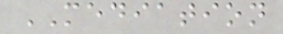MEDIATION
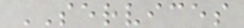SERVICES
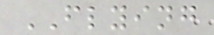FLYING
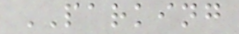PARKING
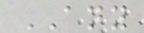ANY
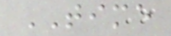TIME
